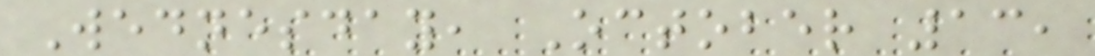Wednesday, October 13,
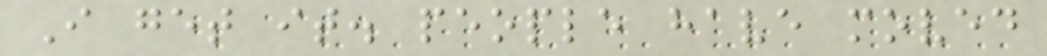I get it. people have moved
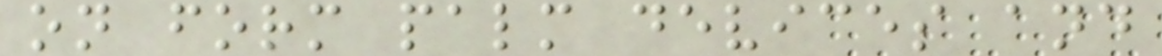on form palm devices and
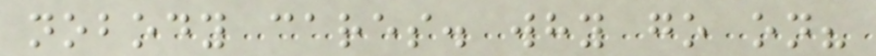nobody cares. why go on?
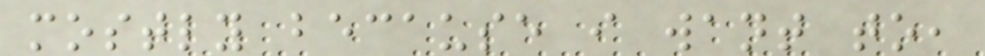mostly because i want to,
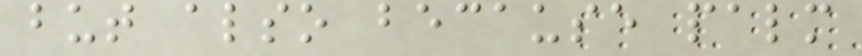but also because palm
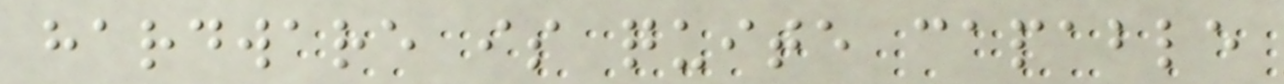hardware is quite capable
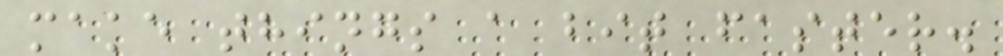make things a bit faster.
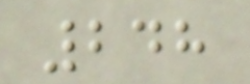248
